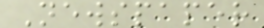Newspaper
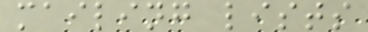mailing lists
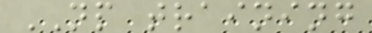NP training
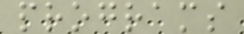programs
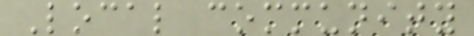Local community
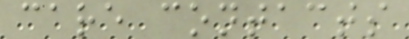care contacts
